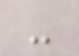-
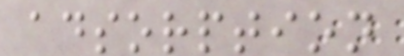adsorption
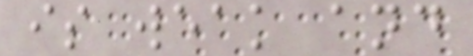is weak and
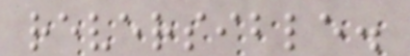reversible.
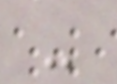-
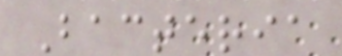Bacteria
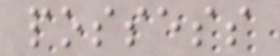possess
